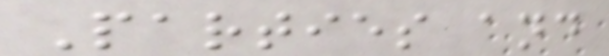Parties and
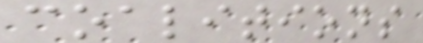coalitions
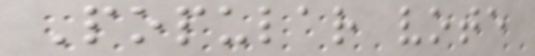Popular vote
